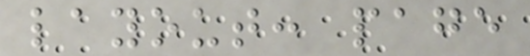layout: page
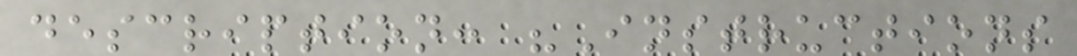description: "Instructions
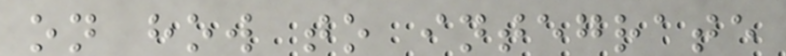on how to integrate
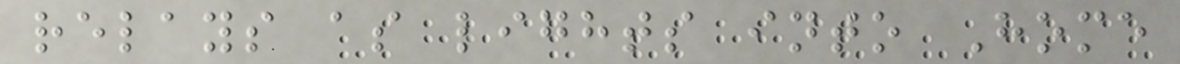relays as lights into Home
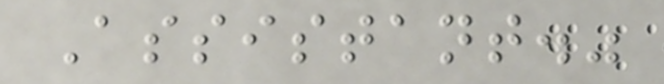Assistant."
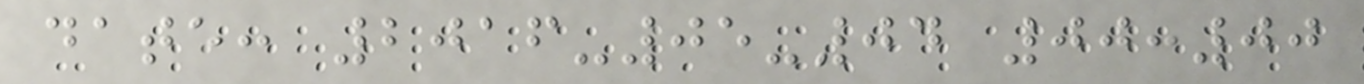date: 2016-05-04 00:00
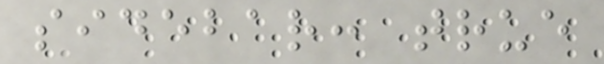sidebar: true
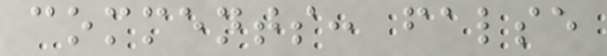comments: false
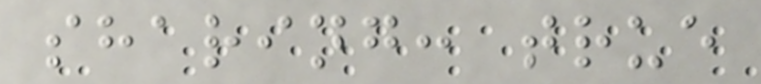sharing: true
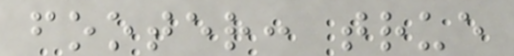footer: true
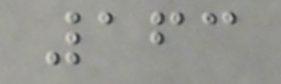163
